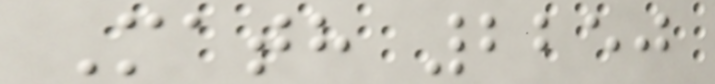Math 2250
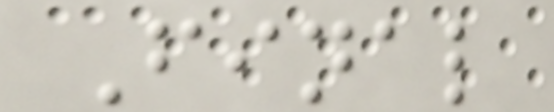Final
